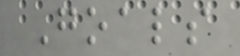Goals
